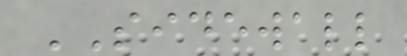SIDEWALL
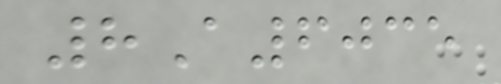8A6035
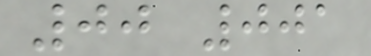00 001
